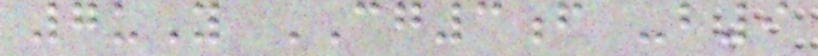7uY CG3f -b9
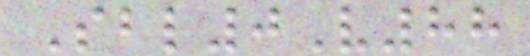Sbl0V88
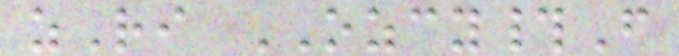zRi OZCY#F
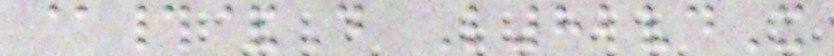@#&D L82vdX
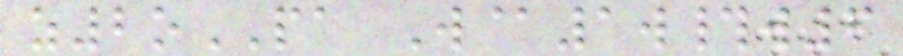z2oPA W@1w#w6
